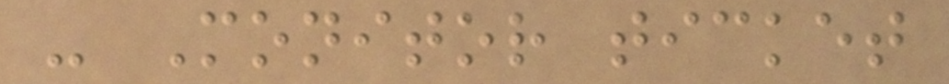- Monitor ticket
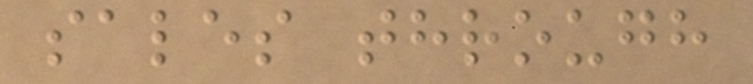sales through
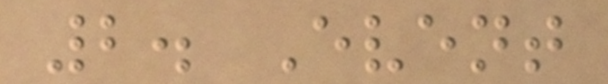2. Event
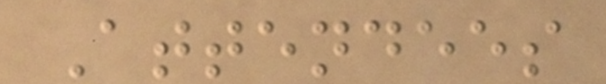Attendees
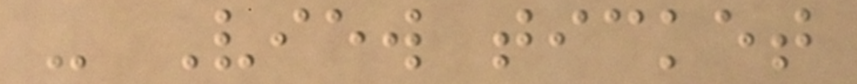- View ticket
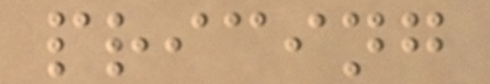pricing
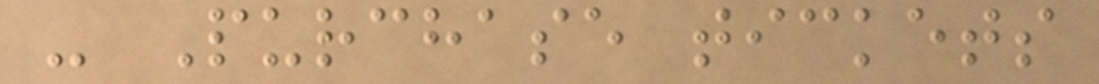- Purchase tickets
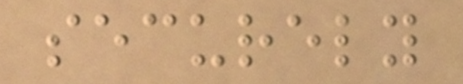securely
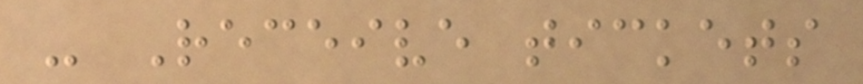- Receive tickets
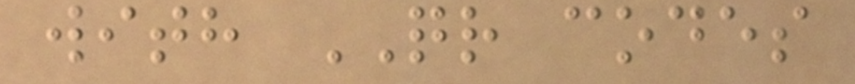with QR codes
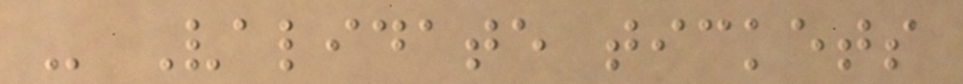- Validate tickets
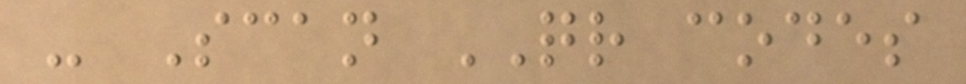- Scan QR codes
